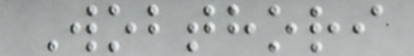Wobthori
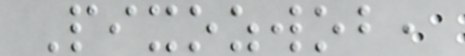Pixozwob,
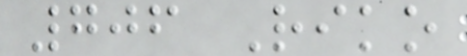706 Riko
